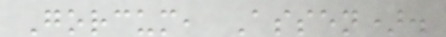Gorcum, Assen).
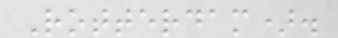Rotterdam).
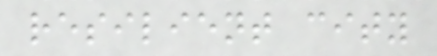resilient city
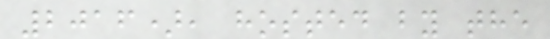2016), hosted by the
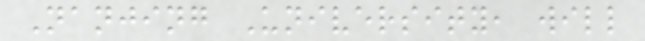Nanjing University, will
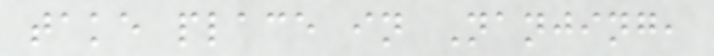take place in Nanjing,
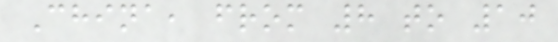China, from 8 to 10
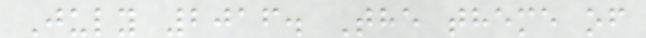July 2016. The theme of
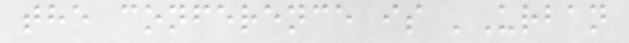the conference is 'Urban
